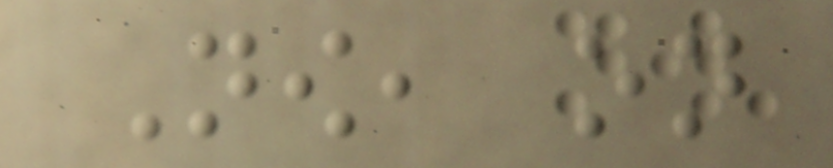Now, on
